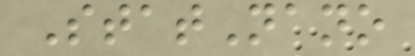StatNano
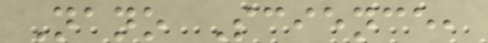Nano Science,
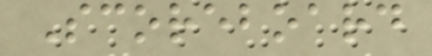Scoreboard
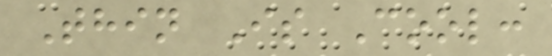Thin Is Cool:
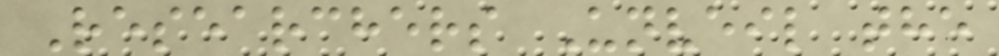Researchers Unveil the
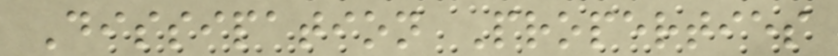Dissipation Properties
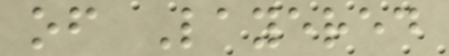of Layered
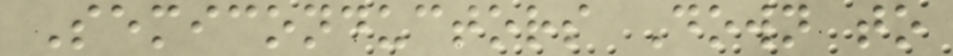Semiconductors Down to
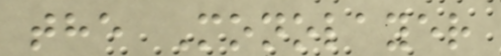the Monolayer
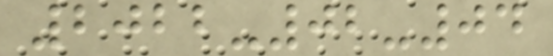2022-02-04
